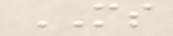MS
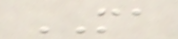MA
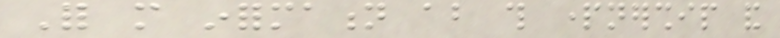For more information about this partnership and
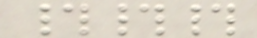###
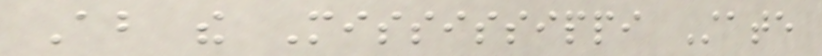About the Mississippi State
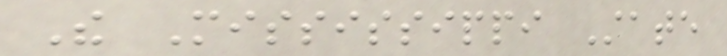The Mississippi State
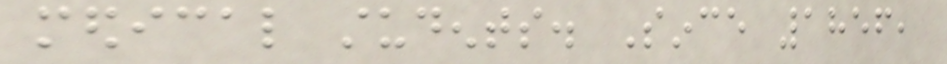medical students. Since 1856,
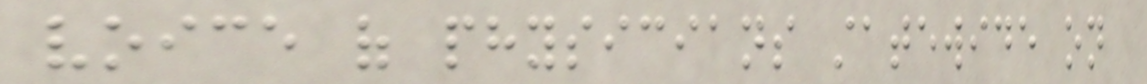voice of physicians statewide on
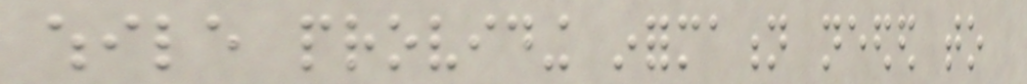while providing information needed to
